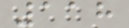118
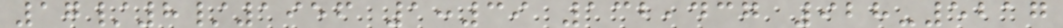17/8/1956 1:39 132,437 928-5217
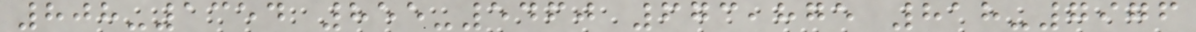808-1354 855-5460 673,875 818-7976
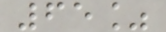65%
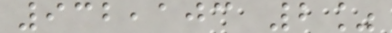932,103 2%
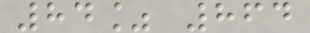84% 864
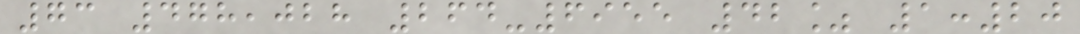73 478,028 264-6955 42% 1:20
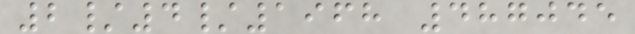2/4/1968 487045
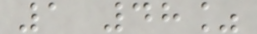1 48%
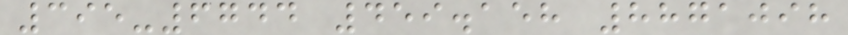395-6744 459.158 8871098
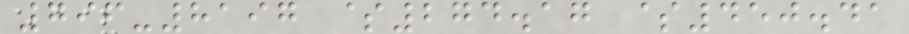796-8197 $274.17 $450.41
